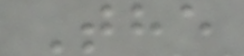The
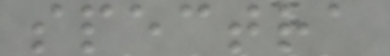spectra
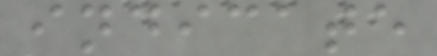indicate
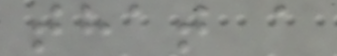that a
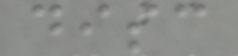disc
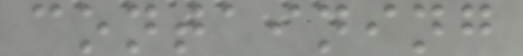containing
